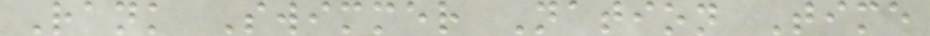Rank Swimmer Nation Time
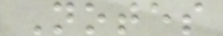Notes
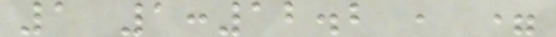1 1:12.2 , =
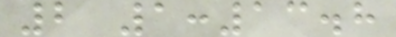2 1:13.8
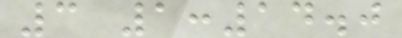3 1:14.0
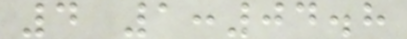4 1:04.8
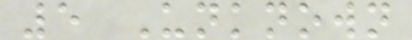5 Unknown
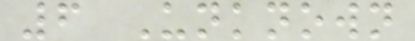6 Unknown
